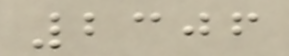2306
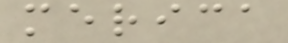merica
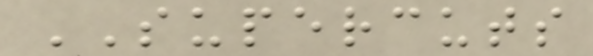SUPERCUTS
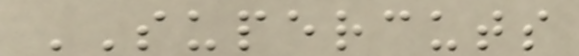SUPERCUTS
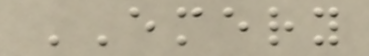EMERY
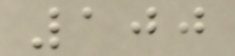100
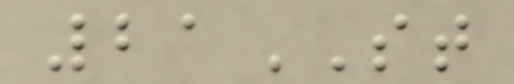21ST
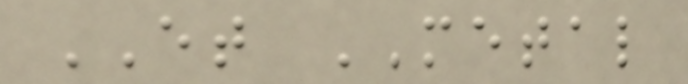ET METAL
